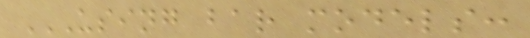USING BAR MODELS:
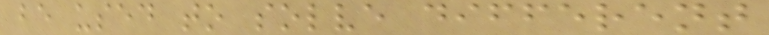be used to solve different
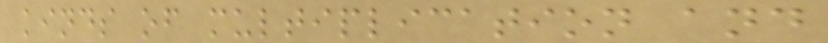kinds of multiplication and
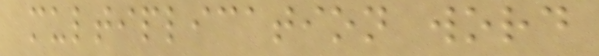multiplication word
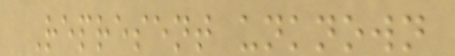Represent unknown
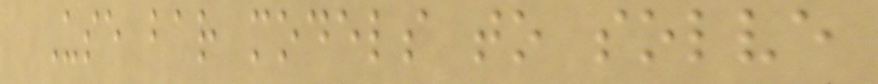Use bar models to solve
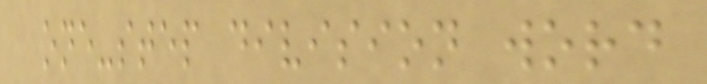one-step division word
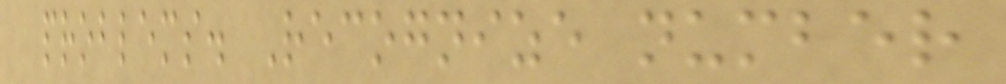problems. Recognize number
